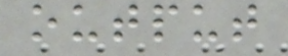output
